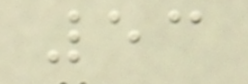53
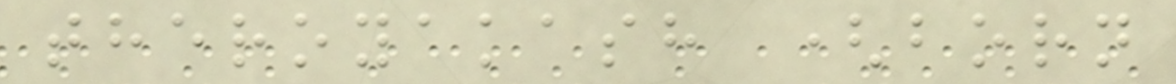theroyakash (born
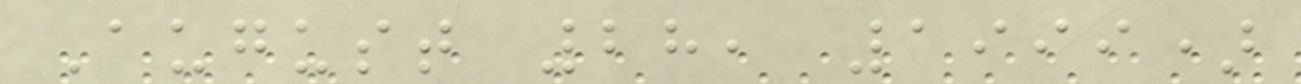August 28, 1999)
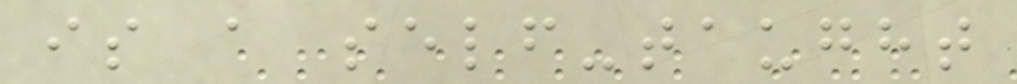is a self-taught
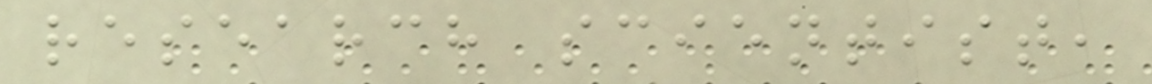research scientist,
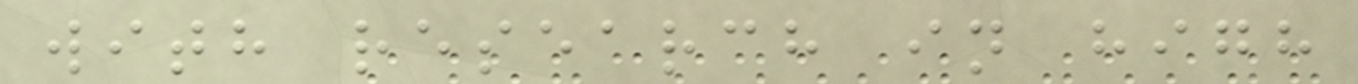with research in high
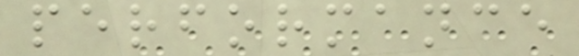performance
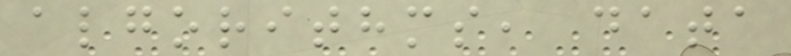algorithms, data
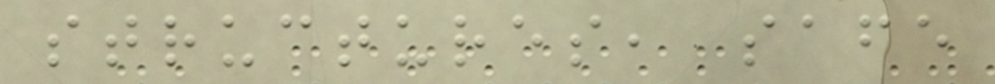structures, safe
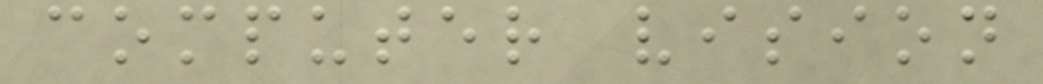computer vision
